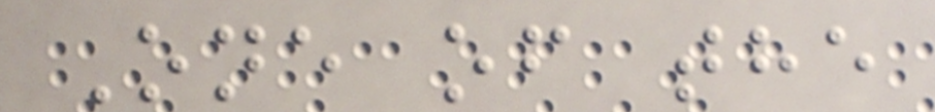One of the
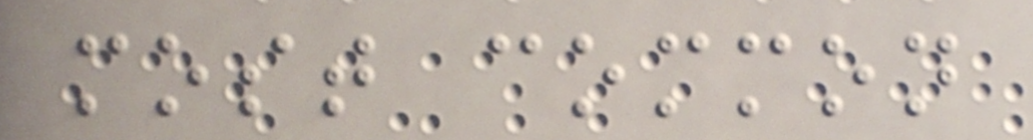most common
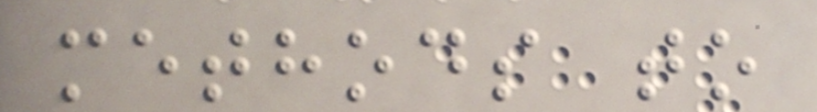methods to
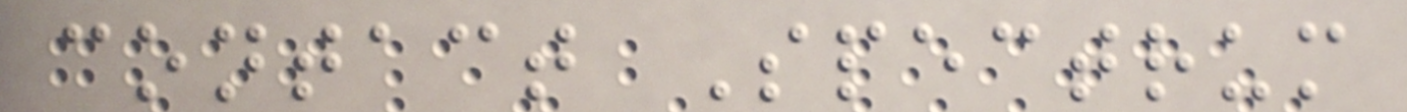contact Spectrum
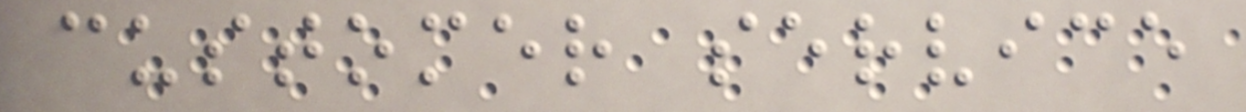customer service
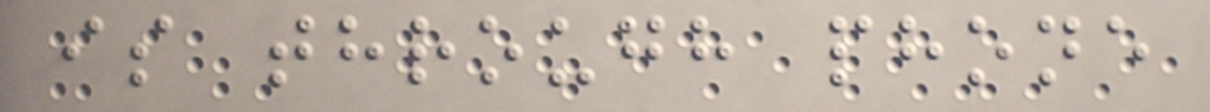is through phone
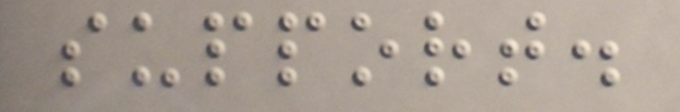support.
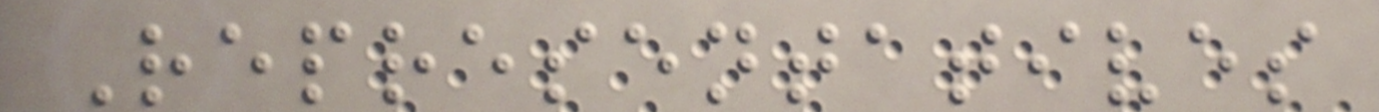Representatives
